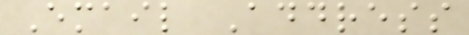Email Address
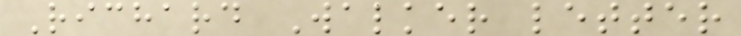Richard Walker letter
